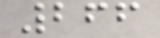266
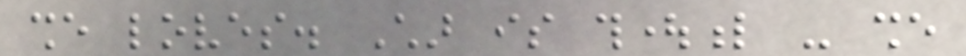she loves. Char is thoughtful - she
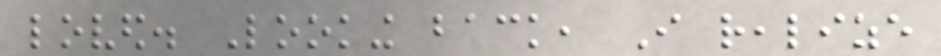loved. Looking back, I realize
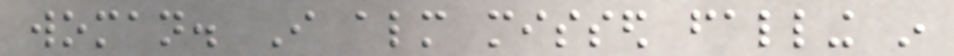woman. I almost missed falling in
